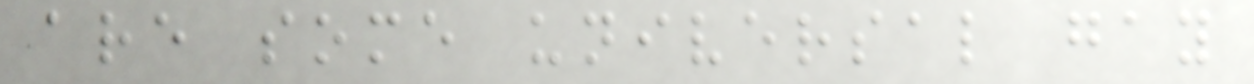are some universal gay
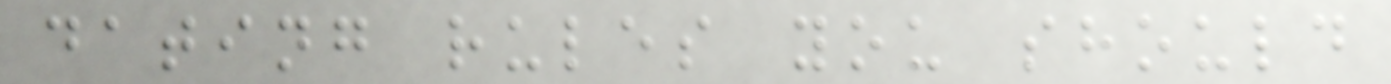dating rules you should
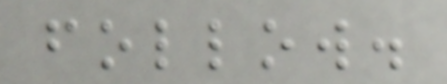follow.
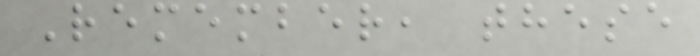Remember, these
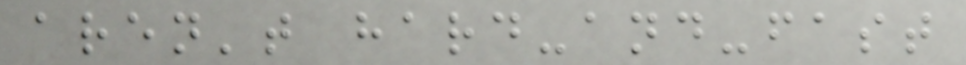aren't hard-and-fast
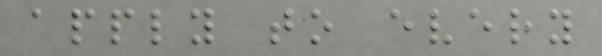apply to every
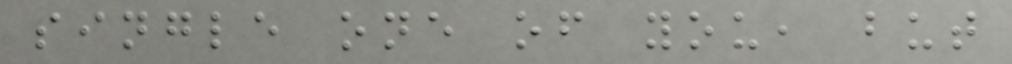single one of you, but
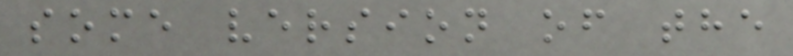some version of the
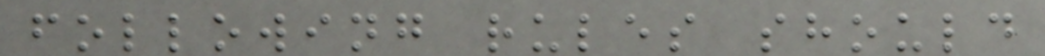following rules should
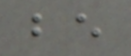be
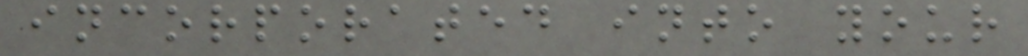incorporated into your
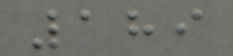189
